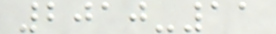2010-11
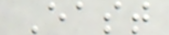East
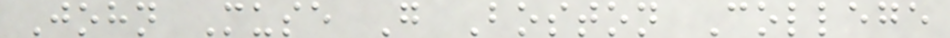John Muse G Boston College
